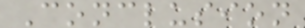Conclusion
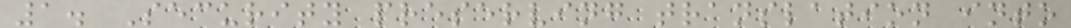1. Security preserving translation into
